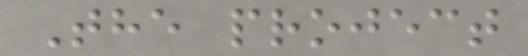The project
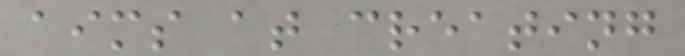aims at creating
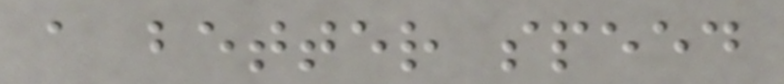a better speed
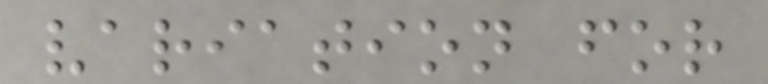variation for
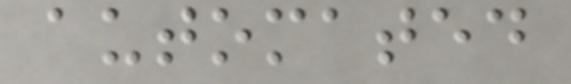automated
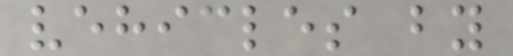vehicles by
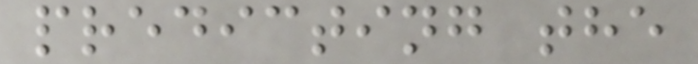predicting the
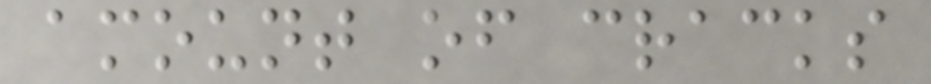amount of cracks
